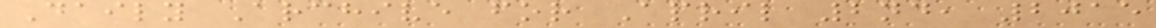Daily Archive for April 2nd, 2015
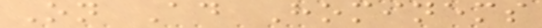On Ad Hominems
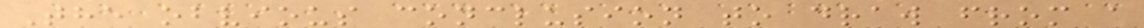The obvious conclusion to draw from a
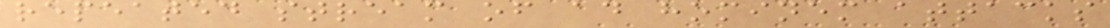repeated stream of ad hominem attacks
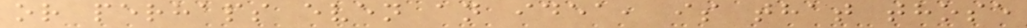or perhaps even an idea, is that those
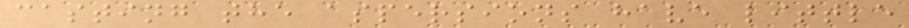casting the aspersions have little
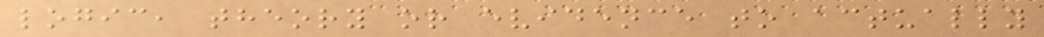logic, theory or evidence to actually
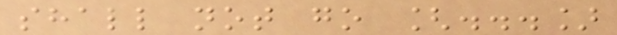shall not go [...]
